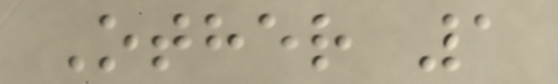Other 1
